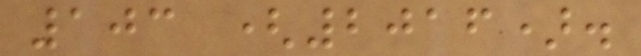103 (2016).
